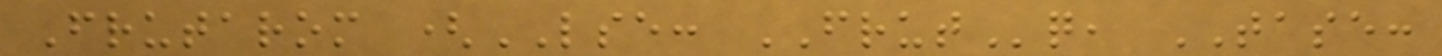Frutarom (LSE: FRUTq, TASE:
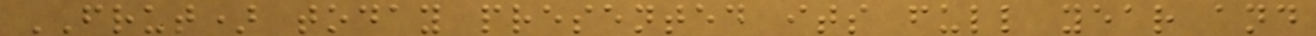FRUT) today presented its full year and
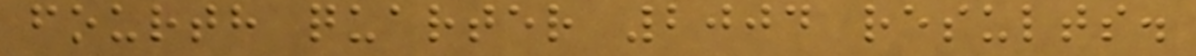fourth quarter 2004 results.
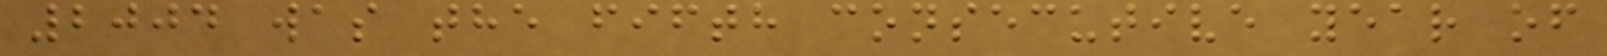2004 was the fifth consecutive year of
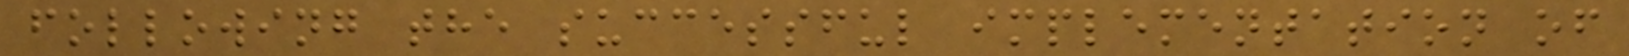following the successful implementation of
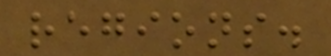regions.
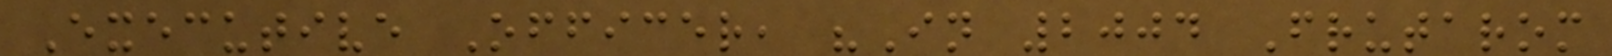Executive Officer, "In 2004 Frutarom
